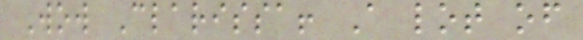Wow Clarissa! A lot of
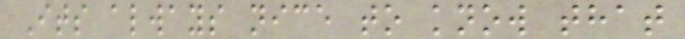Its always nice to know that
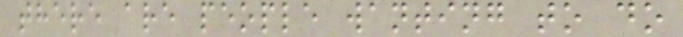there are people wanting to do
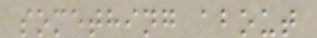something about
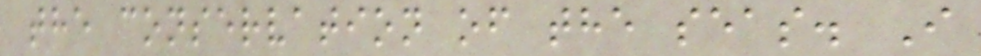the conservation of the seas. I
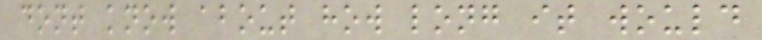dont know about how long it would
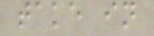take in
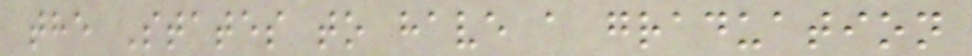the States to have a graduation
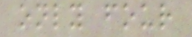only four
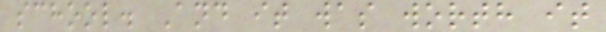school. And it was worth it
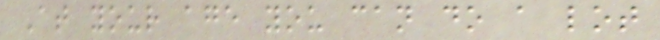At your age you can do a lot
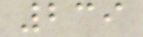239
